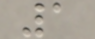1
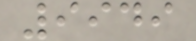9949
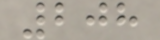208
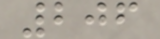206
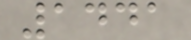1441
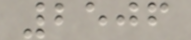2506
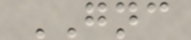GNC
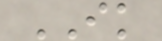IK
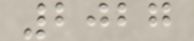2027
